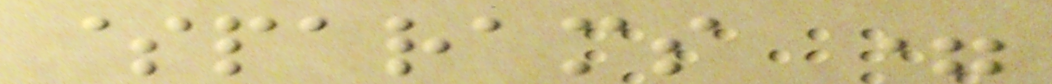$params =
